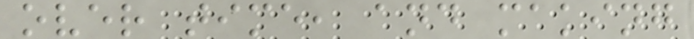over time, and making
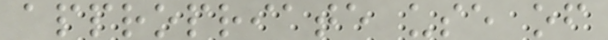appropriate use of
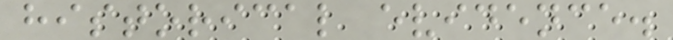historical evidence.
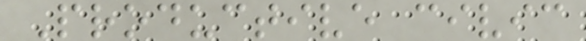Productive civic
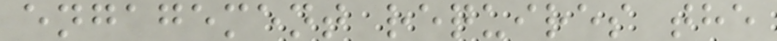engagement requires the
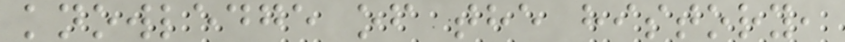knowledge of the history,
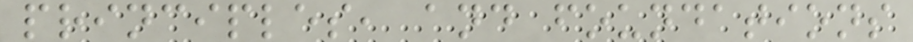principles, and foundations
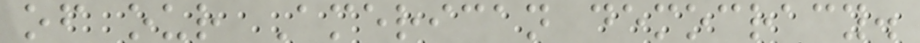of our American democracy.
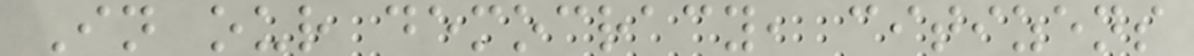In our democracy, citizens
